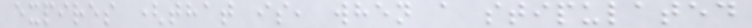expires (that is, when a stipulated
